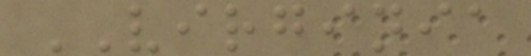VIRGINIA
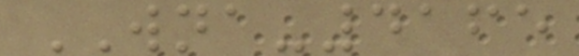WNA-4165
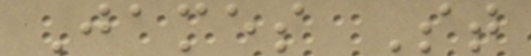James St
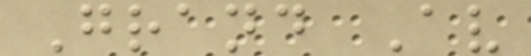Grand Av
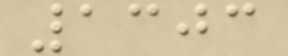1303
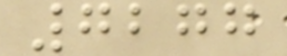7277
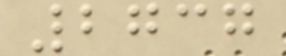2737
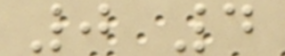0 4
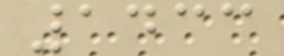1433
